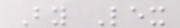By Lex
